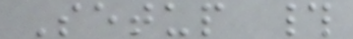Setup #
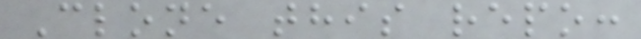Clone this repo:
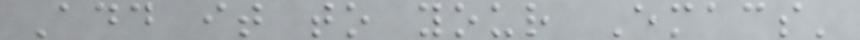Add it to your Emacs'
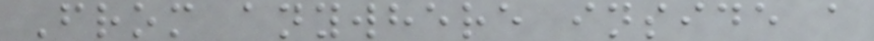From anywhere inside a
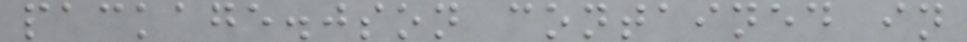package.json contained in
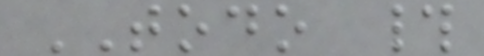TODO #
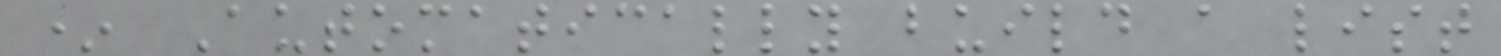* Automatically build a list
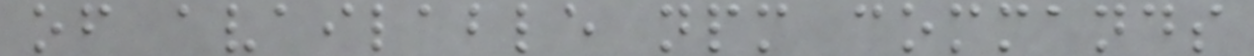of available npm commands
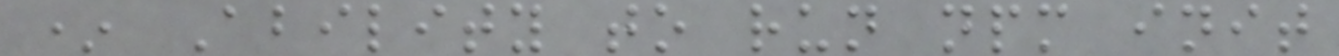* Ability to run npm init
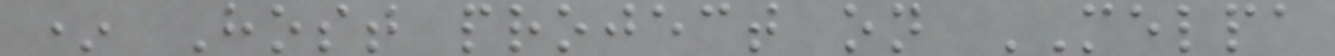* Host project on MELPA
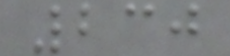230
